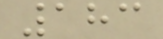183
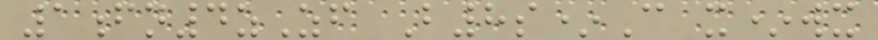1fn4zZf B8s*C x*wx
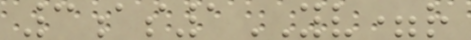3as1YV=r
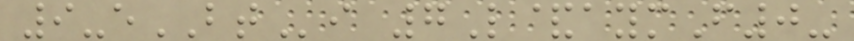9-eBTi 7L&aymF0-
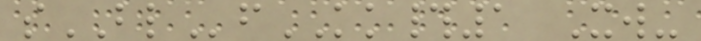sBLfKK#1 Xw-
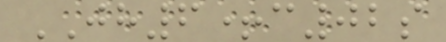JH6+c02s
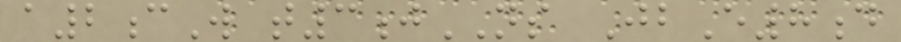a2cW t3jNS JbE8d
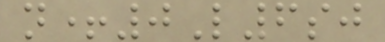n+0L6sj
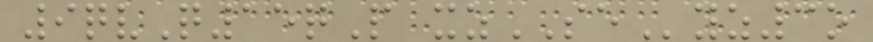9qvQ15qP xzSEyz3o
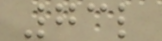73l
